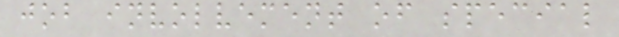job involvement of special
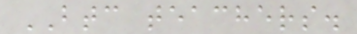BTC teachers.
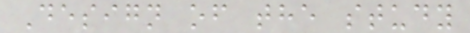Design of the study
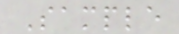Sample
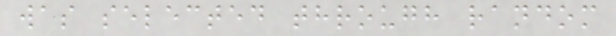was selected through random
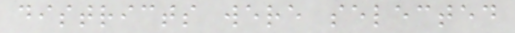districts were selected
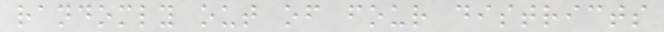randomly out of four districts
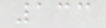133
